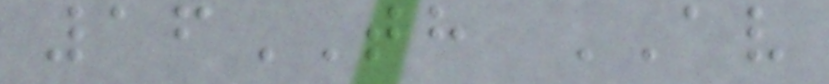16TH AV
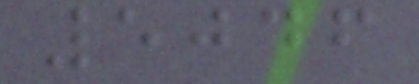5046
